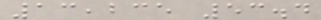13,235 53.4
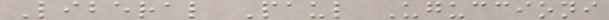Liberal Paul Uguccioni
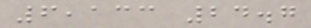6,133 24.7
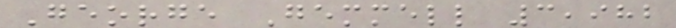George Gemmell 3,982
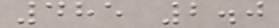485 2.0
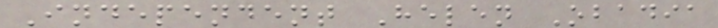Independent Helen Obadia
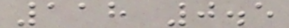118 0.5
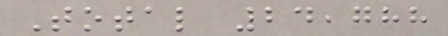Total 24,788
